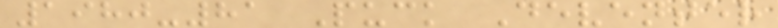1980-81 Puck Deventer
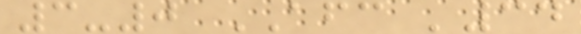3-0 AFC '34
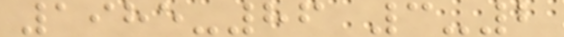1985-86 3-2
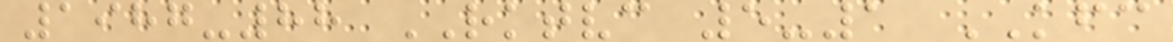1987-88 RKTVC 5-1 KFC
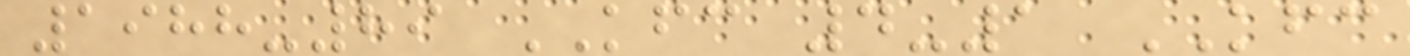1988-89 KFC 4-1 KFC
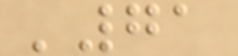'71
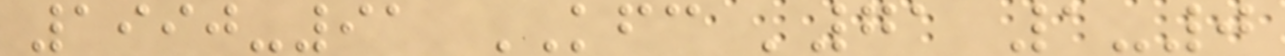1990-91 KFC '71 1-0
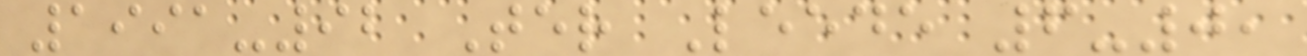1991-92 Ter Leede 6-0,
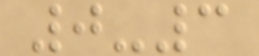0-3
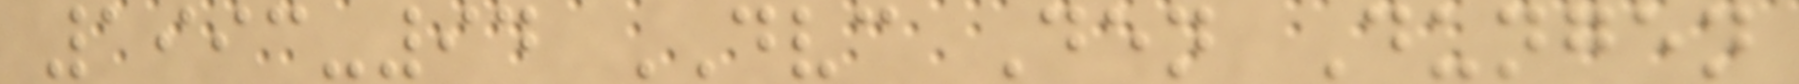1993-94 DVC Den Dungen
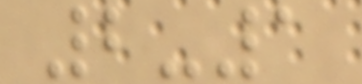2-1
